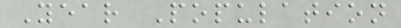Year Population
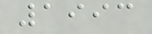1993
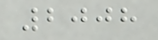2008
